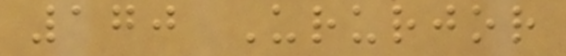170 Ururjor
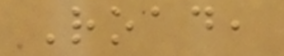Road,
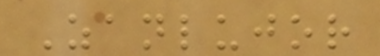Zanlujor
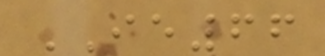IE66
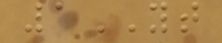1YT
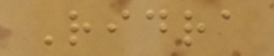Ridra
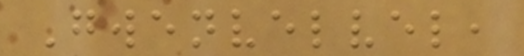Gwenvelvel,
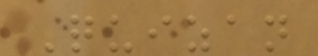Quizan
